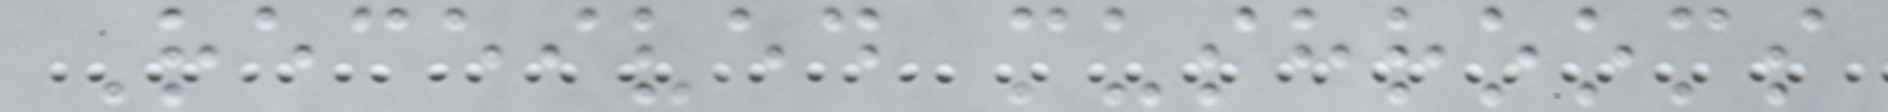Received mushrooms
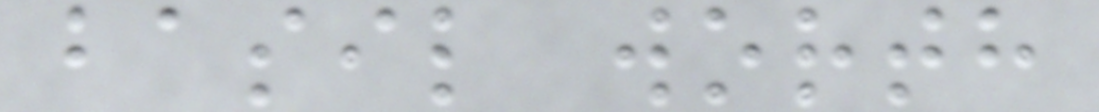basil worth
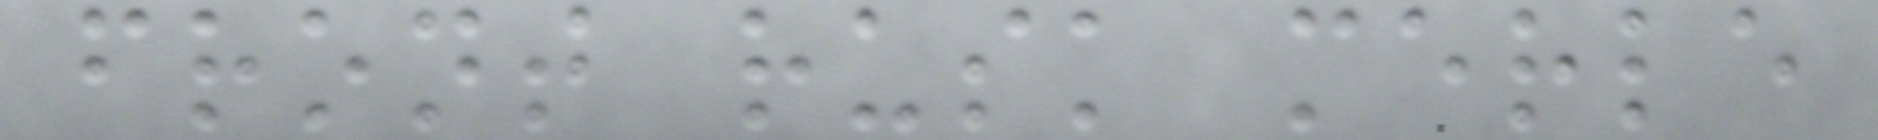front rusk merle
